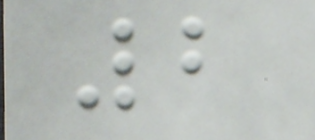2
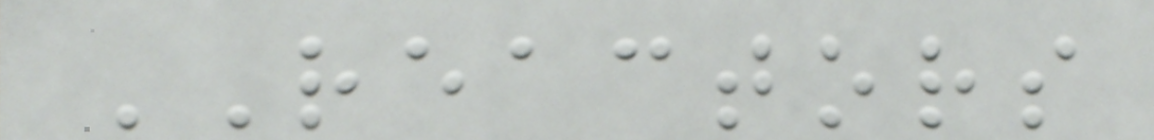REACTORS
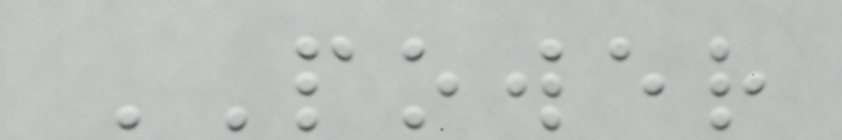POWER
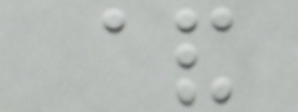&
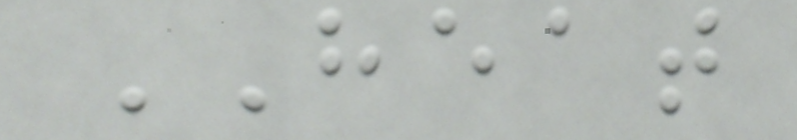HEAT
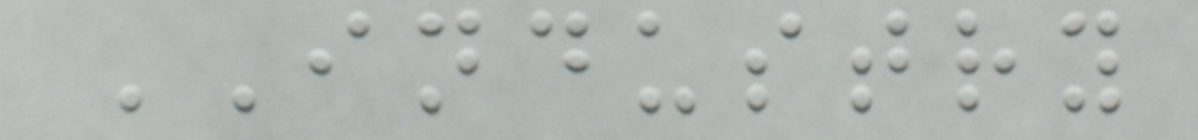INDUSTRY
